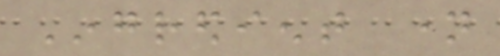Ingredient name
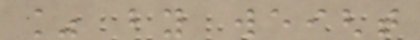% by weight
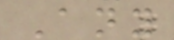Any
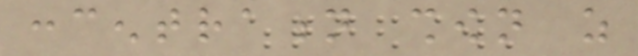concentration shown as
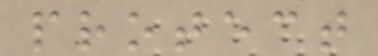protect
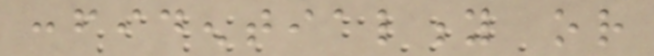confidentiality or
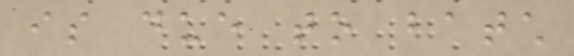is due to batch
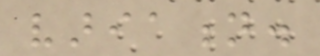variation.
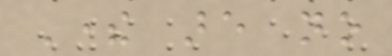There are no
